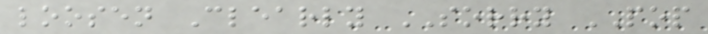loosen Clearly SORRY POP
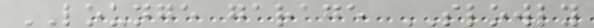LOUNGE garage SLOWLY
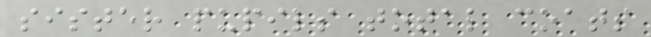sister pupils total coats
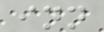inn
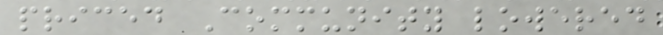priced Community lowered
